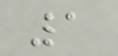1
